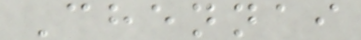Chennai
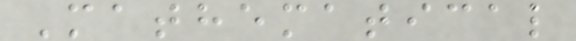Mathematical
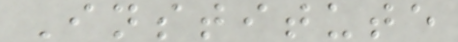Institute
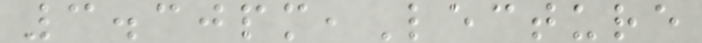3.30pm,Lecture
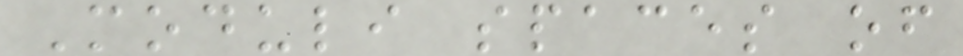Moduli spaces of
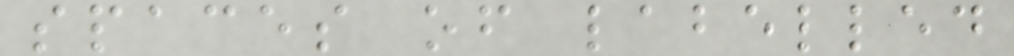spaces of labelled
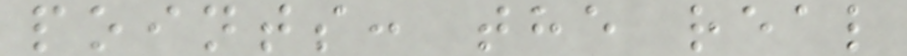points: the real
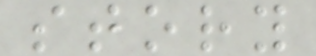story
